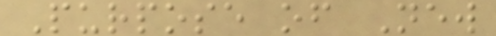Purpose of New
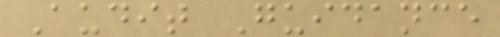Audit Guidance
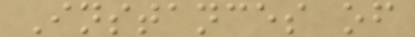Instances of
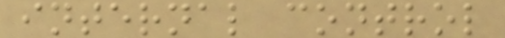internal control
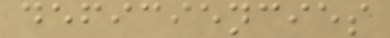deficiencies
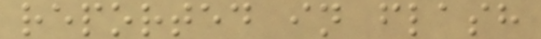reported in flash
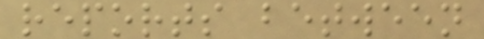reports between
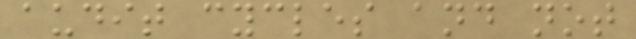audit cycles and not
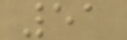51
